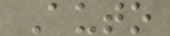Auto
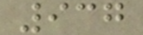937
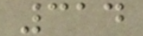314
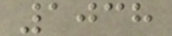1038
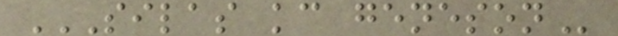SILAS KC GENESON
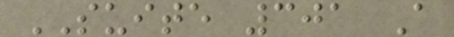SUITE 301 A
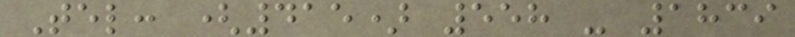Tel: (415) 558 - 1839
